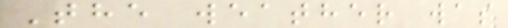The weather was
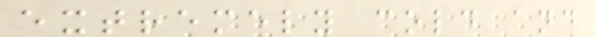extremely cold and
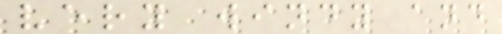very windy and
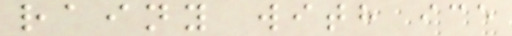rainy with ice
